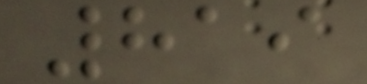819
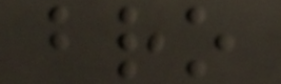bro
